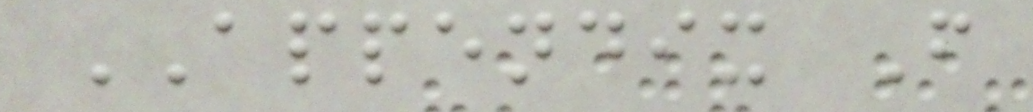APPENDIX F
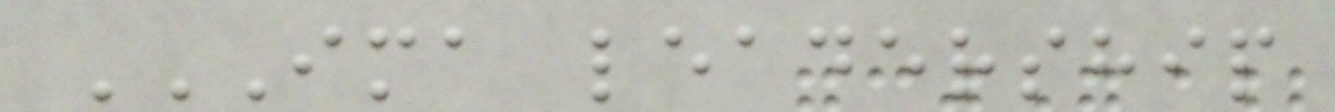IMA LEADERSHIP
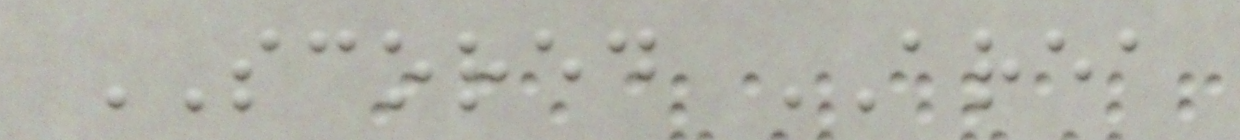SCORED AREA
